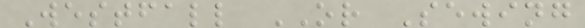Westfall OR Sewing
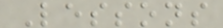Lessons
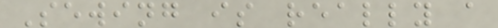Sewing is really a
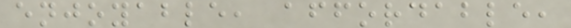enjoyable, affordable,
